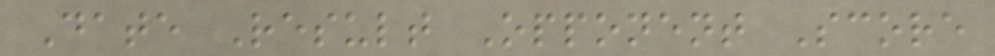Date Result Opponent Score
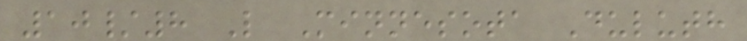10/8 L Minnesota Duluth
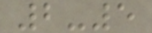2-5
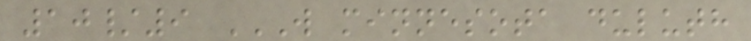10/9 W MINNESOTA DULUTH
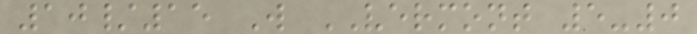10/15 W VERMONT 5-0
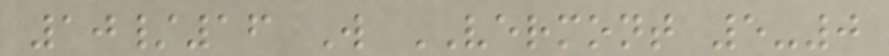10/16 W VERMONT 5-0
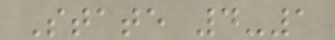State 4-1
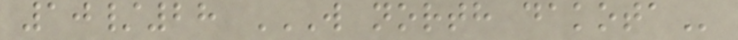10/28 W NORTH DAKOTA
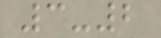3-2
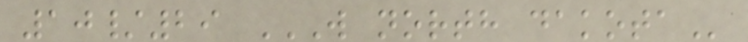10/29 W NORTH DAKOTA
